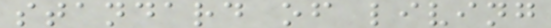standard of living
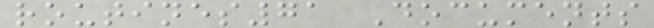routines71 Documents
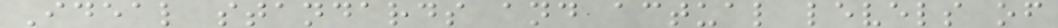Ideal standards and actual levels of
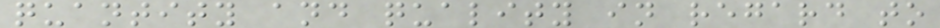quantity and quality in regard to
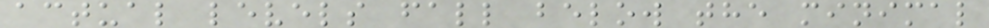actual levels fall below the minimal
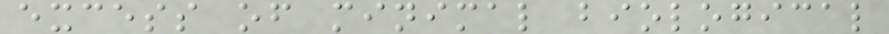excess of minimal biological
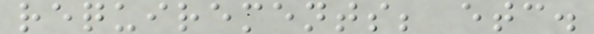requirements; etc.
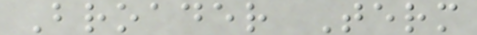Broader Term
